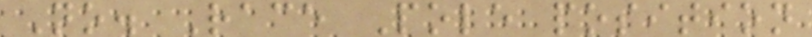No. Race Pole position
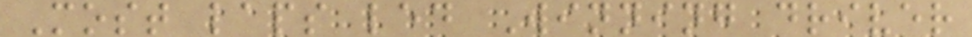Most laps led Winning driver
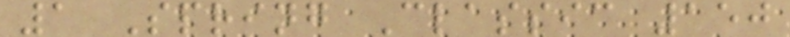1 Spring Classic 150
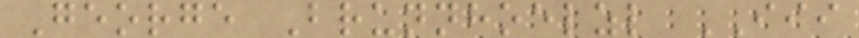George Brunnhoelzl III
